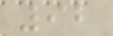92
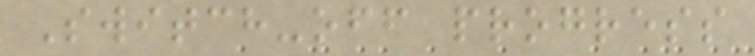Switch-off progress
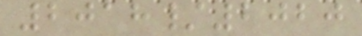2018/2020
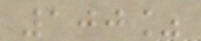100%
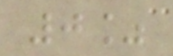0%
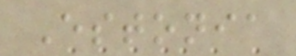Estonia
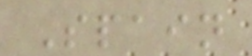Spain
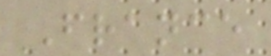France
